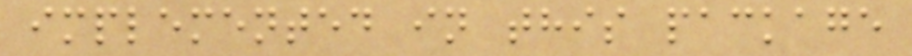implemented in this package
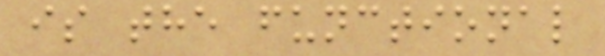is the functional
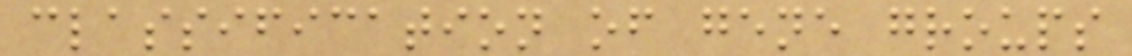classification of gene groups
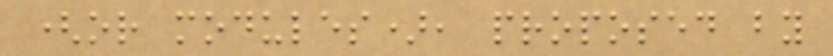(or modules), proposed by
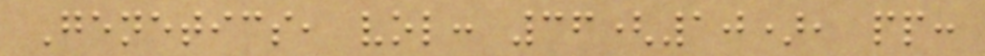Genetics, vol: 36(10), pp:
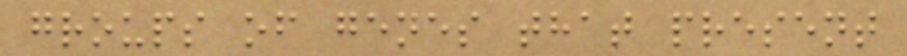groups of genes that present
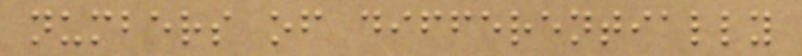numbers of differentially
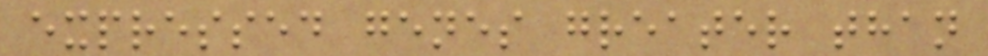expressed genes greater than
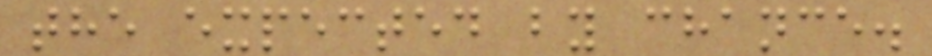the expected by chance.
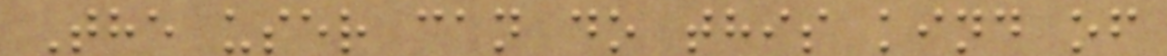The user can do this kind of
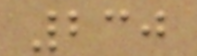230
